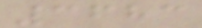3683
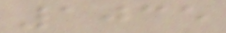1035
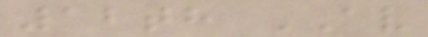12th AV
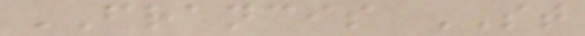FRANCIS ST
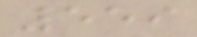559
